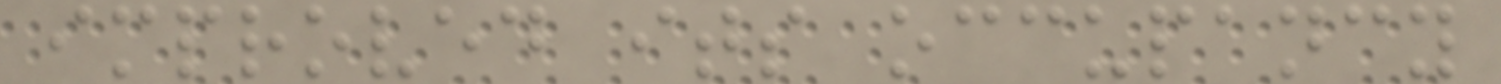improved its occupancy
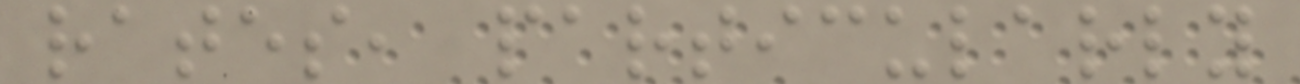rates, particularly
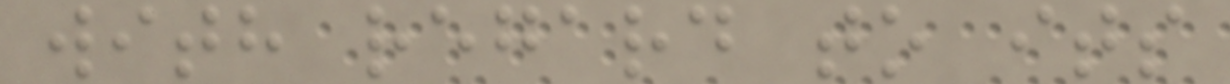with regard to its
